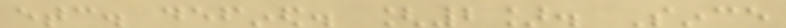etc. defined. [2]. Since
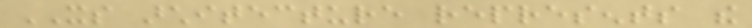ITS architecture represents the
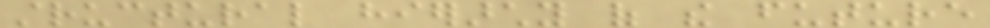structural hierarchy of the future
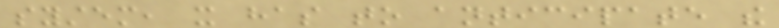system, it has to anticipate the
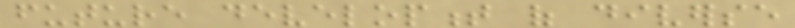future development of diverse
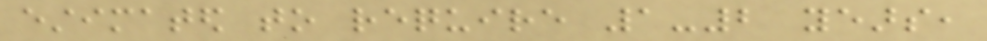estimated to require 1-2 years,
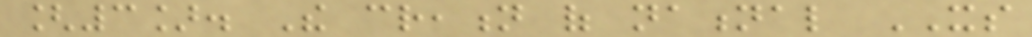[3]. The creation of national ITS
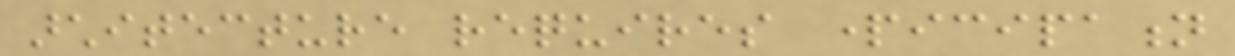architecture requires participation
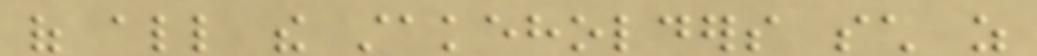of all the stakeholders such as
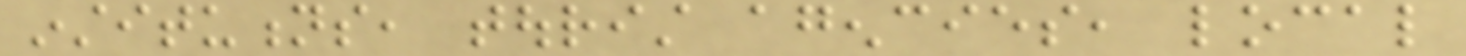institutions, tourist agencies, local
